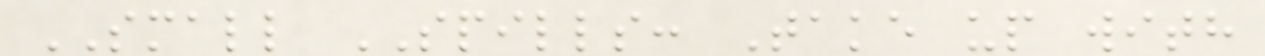SMALL SPILLS: Take up with
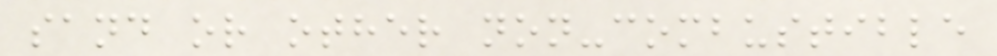sand or other non-combustible
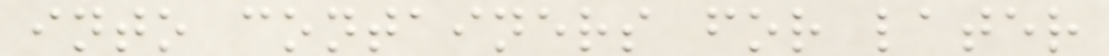into containers for later
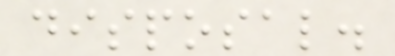disposal.
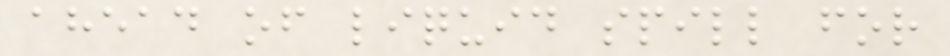ahead of liquid spill for
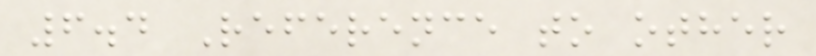6.4 Reference to other
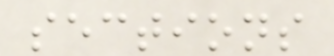sections
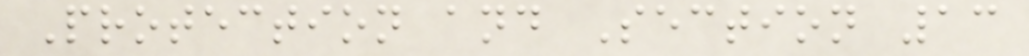Protection and Section 13
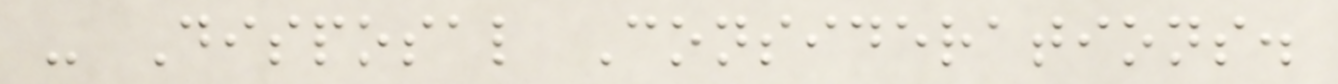- Disposal Considerations.
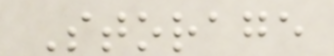Storage
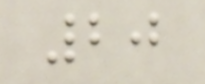20
